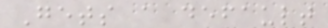Gets a default
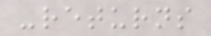-returns
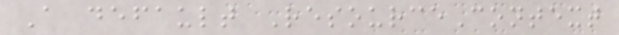A default ResourceContext
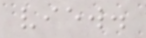view.
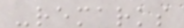-remarks
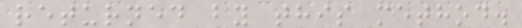returned by this method.
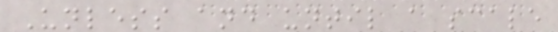Unless and until a scale
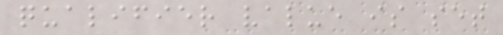qualifier value is set
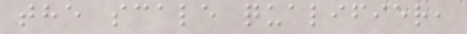the scale qualifier,
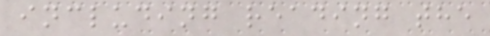including reading the
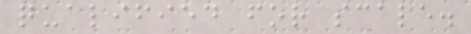qualified for scale.
